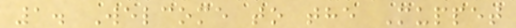1. Welcome to the Muppet
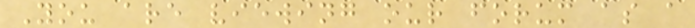You are viewing our forum as a
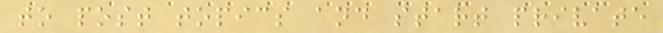to post topics and start private
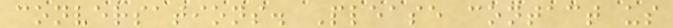conversations. Please contact us
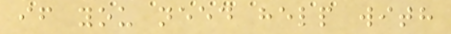if you need help with
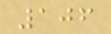106
